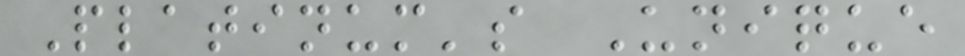Platinum's Unique
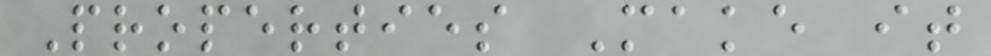Properties Make it
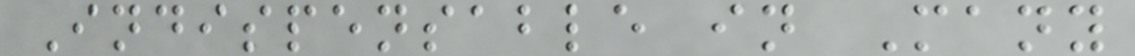Indispensable in Many
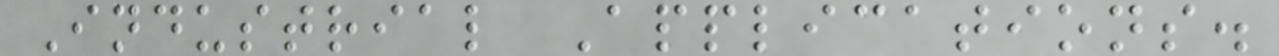Industrial Applications.
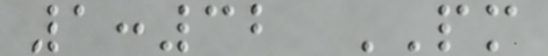1:32 PM
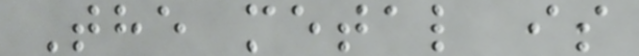The metal is
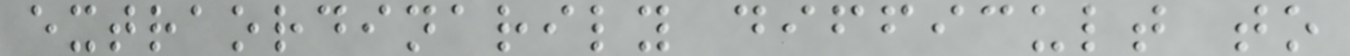extraordinarily difficult to
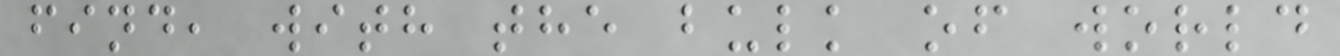find, with the bulk of world
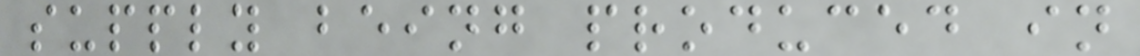supply being produced in
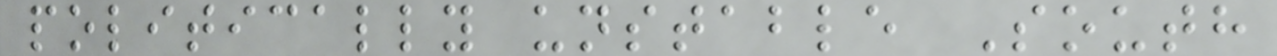politically unstable South
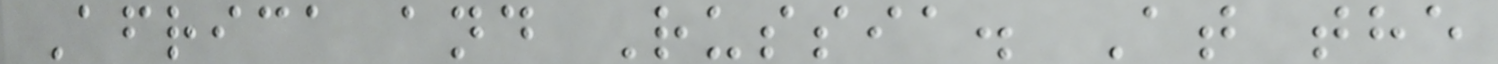Africa and Russia. At the
